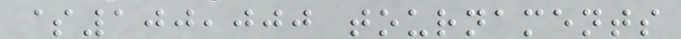$100,000 tournaments
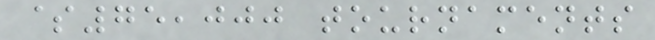$75,000 tournaments
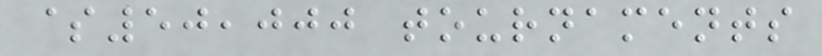$50,000 tournaments
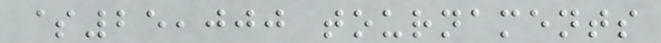$25,000 tournaments
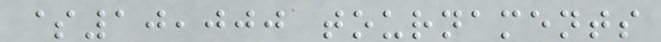$10,000 tournaments
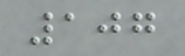107
